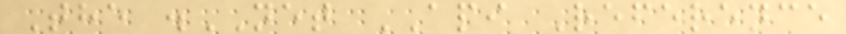The .NET API Reference
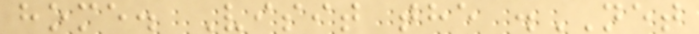home. Visit the .NET
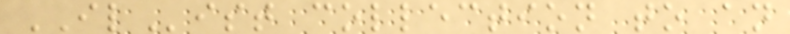IList collection to an
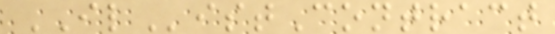IListContract
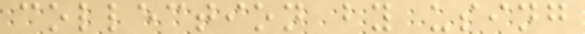collection by using
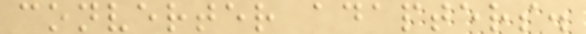converter adapters.
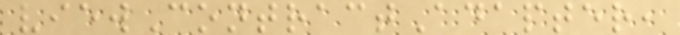viewContractAdapter,
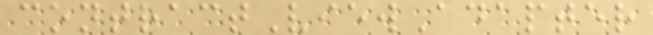contractViewAdapter
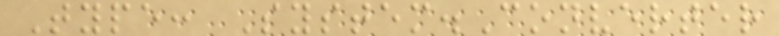Type: System.Converter
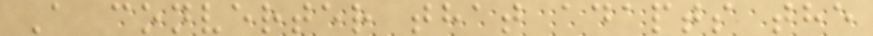A converter that adapts the
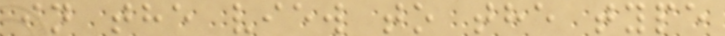in the view to the type
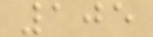105
